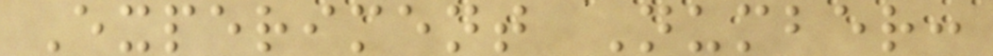Experiment Number:
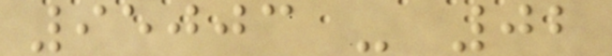95003 - 02
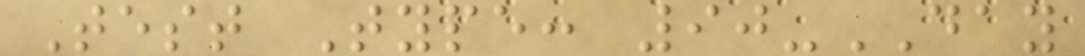Test Type: 90-DAY
